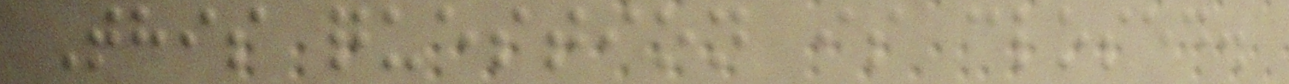This question is closed.
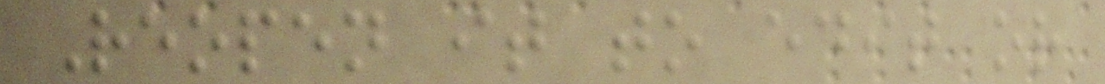Reopen it to edit or
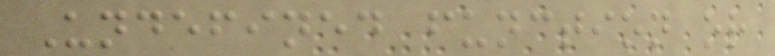Undefined function or
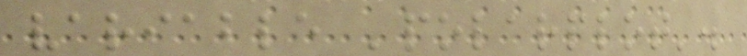variable 'polarplot'.
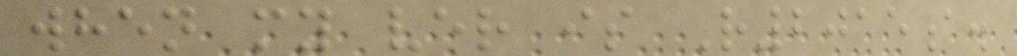when my ver is R2015a.
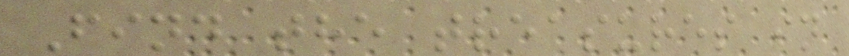Find the treasures in
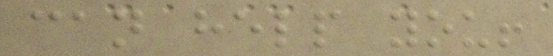can help you!
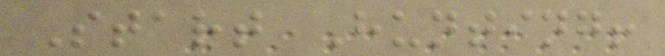Start Hunting!
